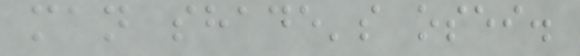man shade's osei.
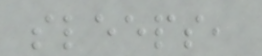sleeps,
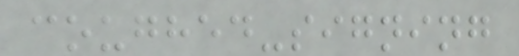coughed-signing
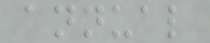annual
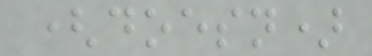(doesn)
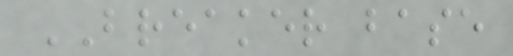BREAKER base
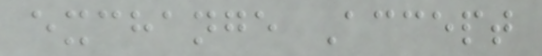exchange Accept
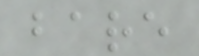bare
